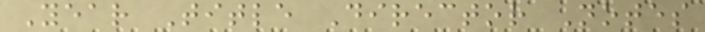Year Title Director Notes
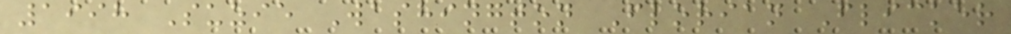1998 Suzie Washington Florian Flicker
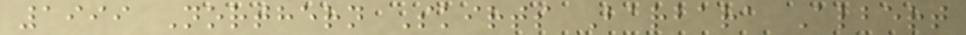1999 Northern Skirts Barbara Albert
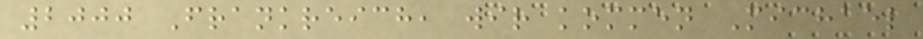2000 Frankreich, wir kommen Michael
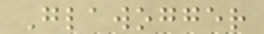Glawogger
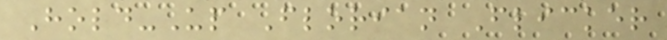Hold-Up Florian Flicker
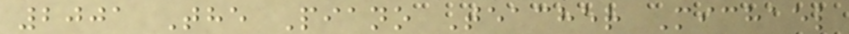2001 The Piano Teacher Michael
